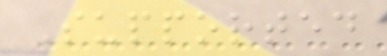Supported
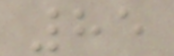85
